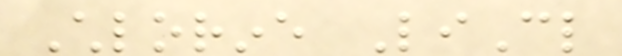Chlorine LiCl
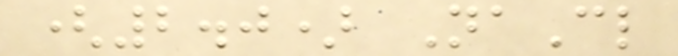(2.0) NaCl
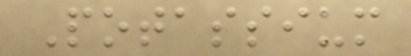Potassium
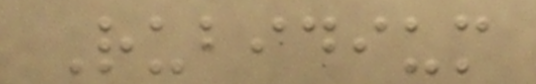Rubidium
